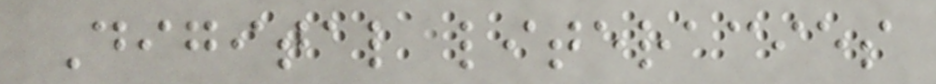Digital literacies
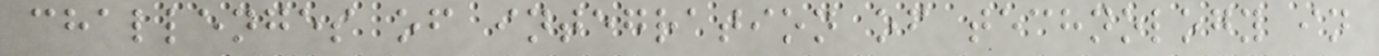challenges of integration of technology in
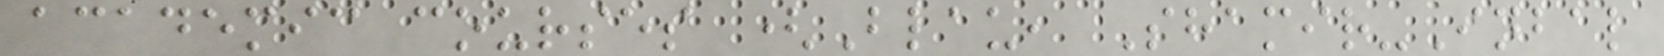academic courses (Blau, Shamir-Inbal
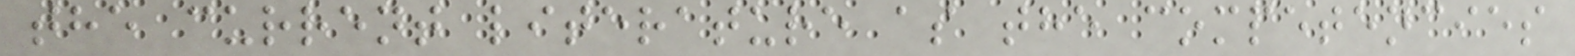the current literature as the competencies
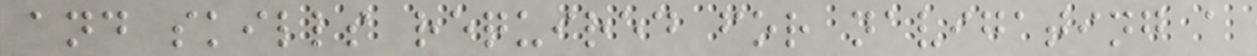and skills required for navigating a
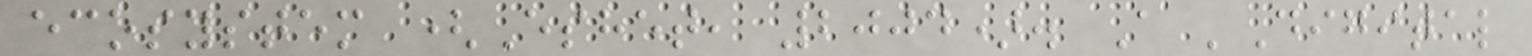ecosystem (Eshet, 2004). A 'Digital
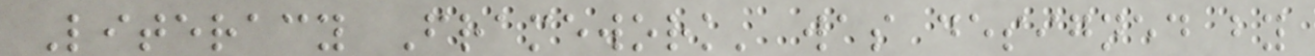Literacy Framework' was designed by
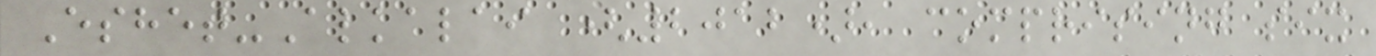Eshet-Alkalai (2012), comprising six
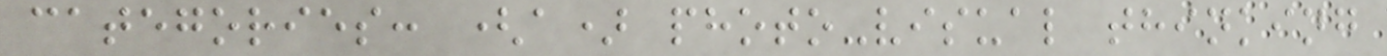categories: (a) photo-visual thinking
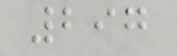297
